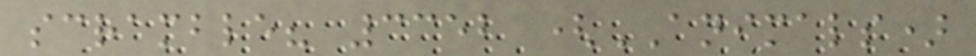scramble? 3352 (ANIMALS)
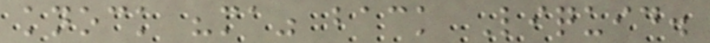knock "ma" back Liquid.
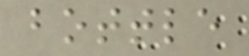bottle
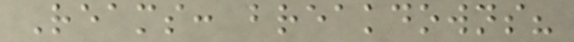Reams: breakdowns?
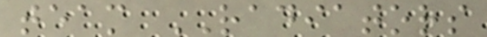team RADIATORS
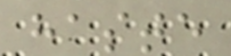haste
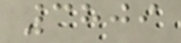3809
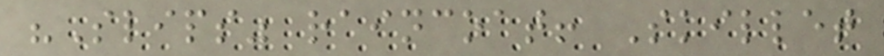"Slips" raincoat! Skillet
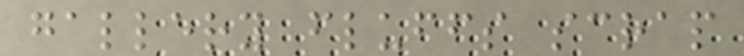gallery fluffs scrap
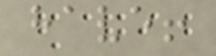have!
